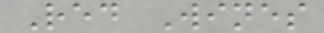Red Wines
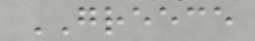GREECE
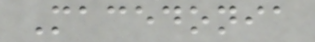Macedonia
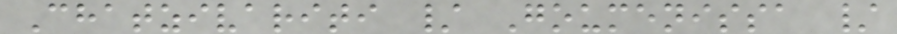Chatzivariti / Goumenissa /
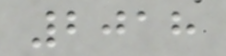2018
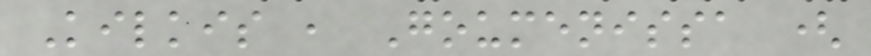Kilkis , Goumenissa (
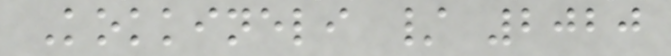Kokkineli / 2020
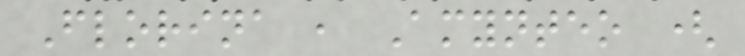Florina , Amynteo (
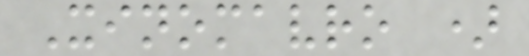Xinomavro )
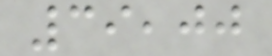39,00
